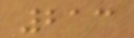213
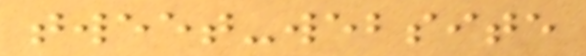tweet-website
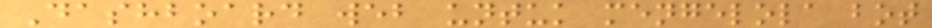Dashboard web untuk mengelola bot
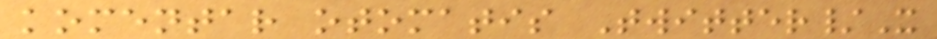komentar otomatis Twitter/X
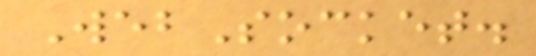WebSocket.
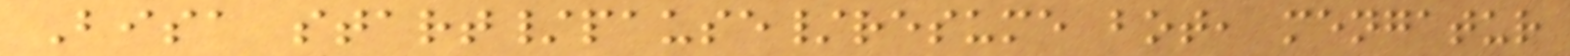Bisa start/pause/resume bot, mengatur
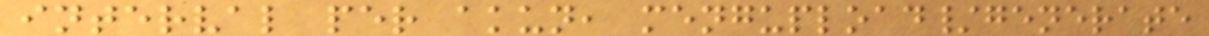interval per akun, mengupload/generate
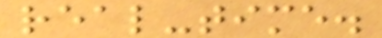real-time.
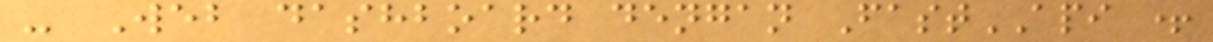- Web dashboard dengan FastAPI +
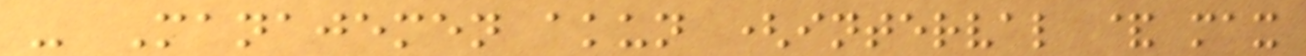- Manajemen akun (interval & max
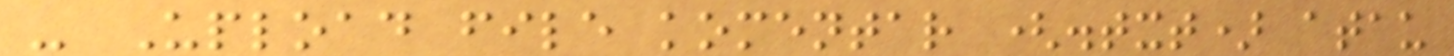- Upload file komentar (.txt) atau
